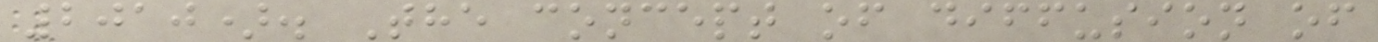2010). The concept of diffusion of
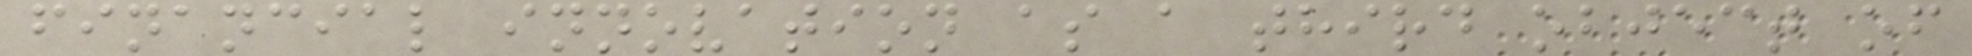financial innovation as a third object of
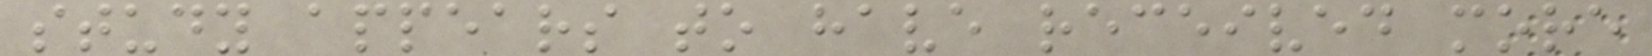study appears to have received more
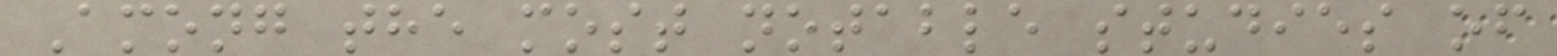Among the most notable studies of
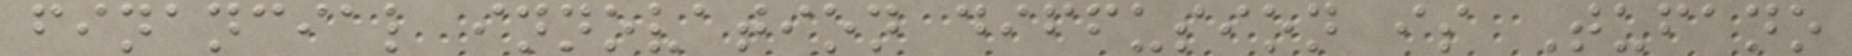financial innovation diffusion is Tufano
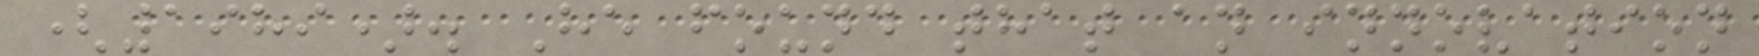(1989). He found that an innovation
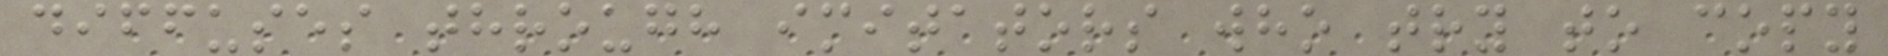diffuses through imitators who try to copy
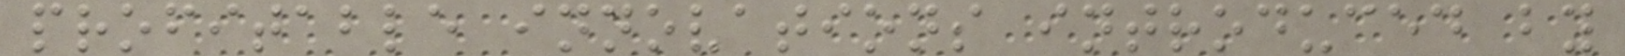profitable innovations introduced by
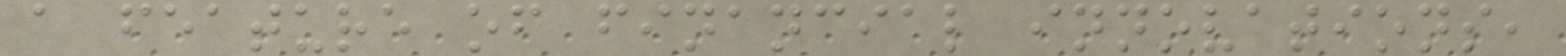a feature of financial innovations,
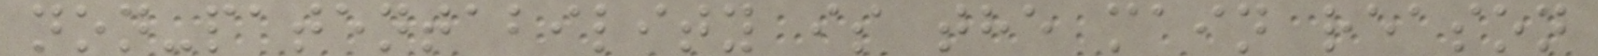non-patentability is the main reason
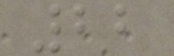22
